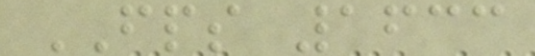FPS 1633
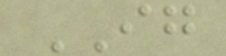IG
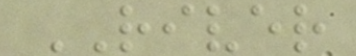RIVER
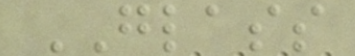GLASS
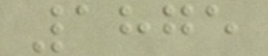1875
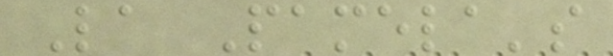La Pamela's
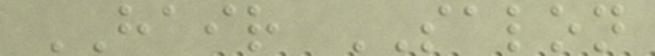HAIR SALON
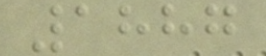1887
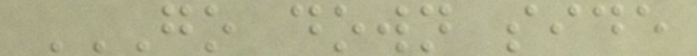GO DOWN SIDE
